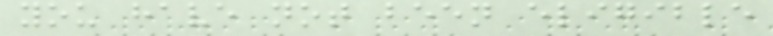you have not been eligible
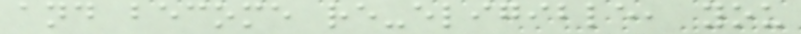and become re-eligible, you
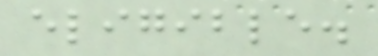eligible.
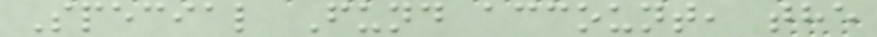Special Fund account, the
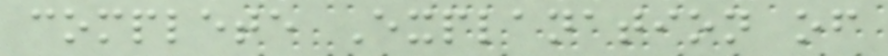complete Explanation of
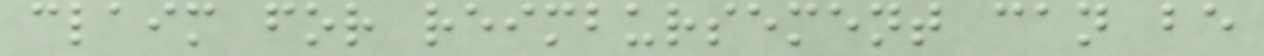claim for reimbursement can be
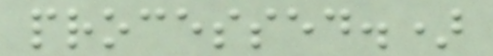processed.)
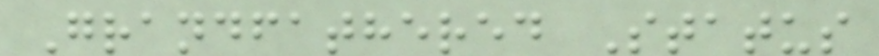Grandfathered Status
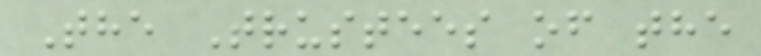The Trustees of the
